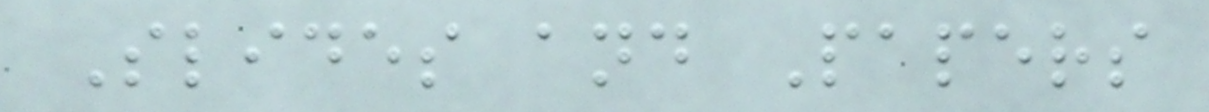Slides and Papers
